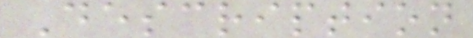Description
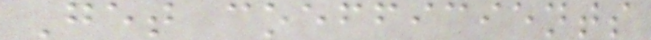Get coefficients
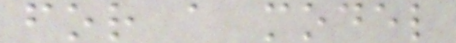for a model
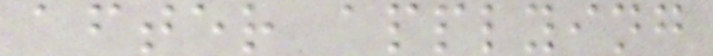after applying
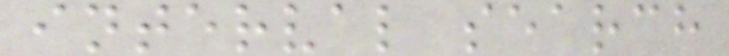interval search
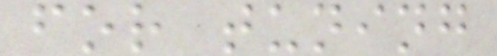for tuning
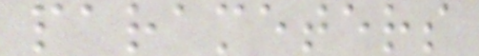parameters
